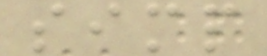simp
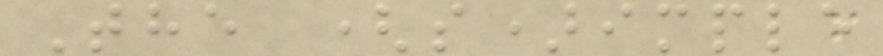The (s)imple
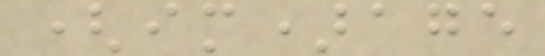(im)age
